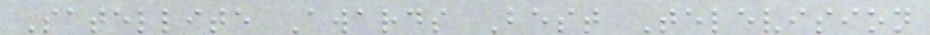Satellite Awards Best Television
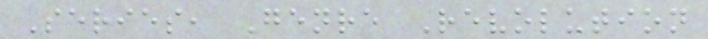Series, Genre Revolution
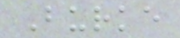Burke
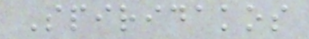Spiridakos
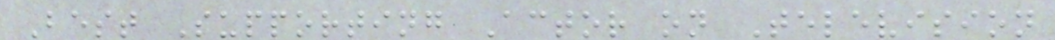Best Supporting Actor on Television
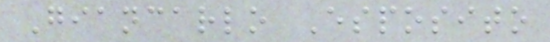Giancarlo Esposito
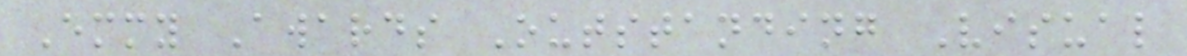Emmy Awards Outstanding Visual
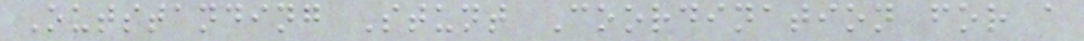Outstanding Stunt Coordination for a
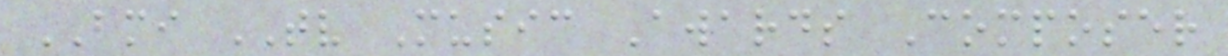BMI TV Music Awards Composer
